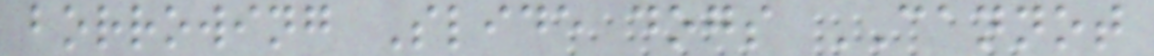borrowing Slide dogs CANNOT
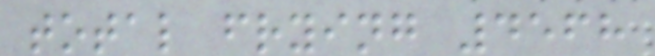total frying 4568
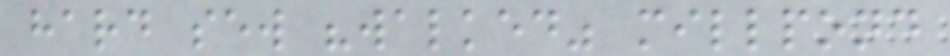hard sew "walked" millpond
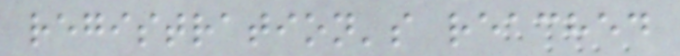registration's reached
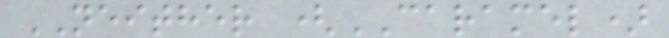NEITHER (CARAMEL)
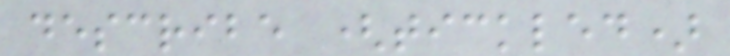describe (tickled)
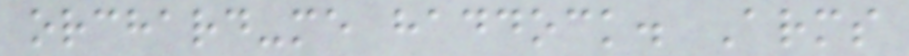orchard-me haddock. Arms
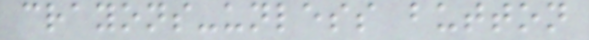crayons-unless button
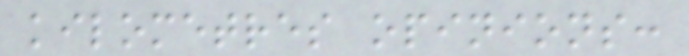kilometres opinions:
